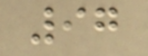97
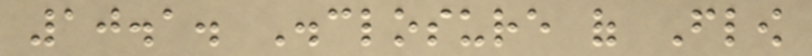10.1. Disclosure of Flow
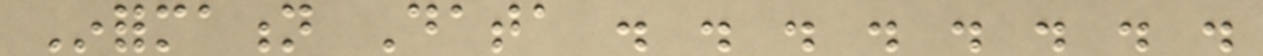Information Data . . . . . . . .
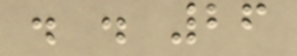. . 26
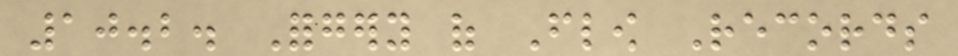10.2. Forgery of Flow Records
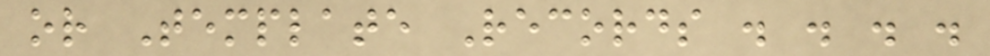or Template Records . . . .
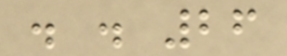. . 26
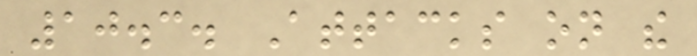10.3. Attacks on the
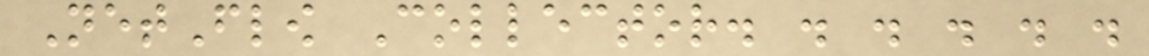NetFlow Collector. . . . . .
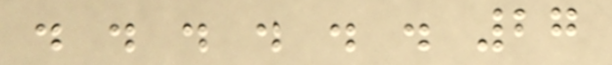. . . . . . 27
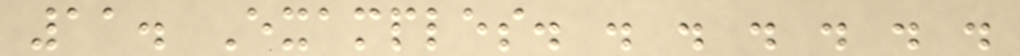11. Examples. . . . . . .
